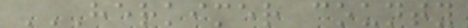HERKIMER COUNTY
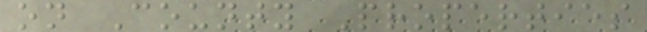on County Properties
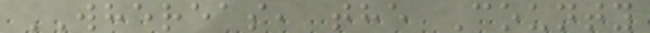WHEREAS, the County
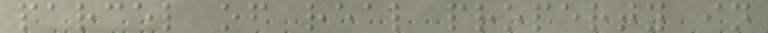parcel of real property in
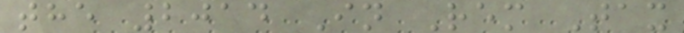the 2014 In Rem Tax
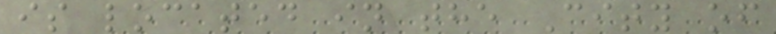is located in the City of
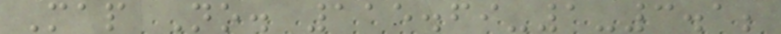Map No. 115.69-1-3.1;
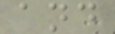and
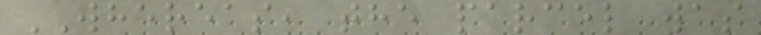WHEREAS, the parcel was
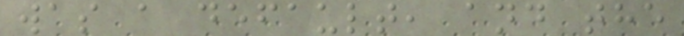was a default, and the
